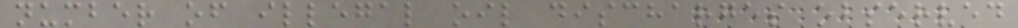number of illegal oil discharges observed
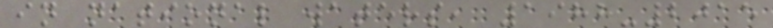in national waters, 1988-2015
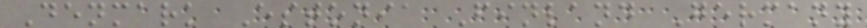Denmark Estonia Finland Germany
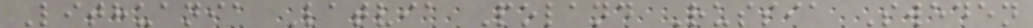Lithuania Latvia Poland Russia Sweden
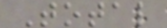Total
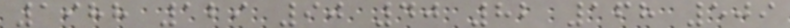1988 129 90 40 82 168 509
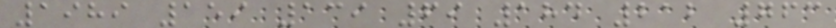1989 159 139 69 184 212 763
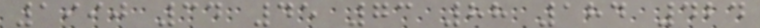1990 34 45 73 88 184 424
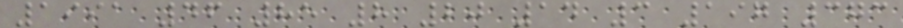1991 46 85 8 20 14 3 197 373
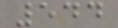544
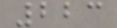223
